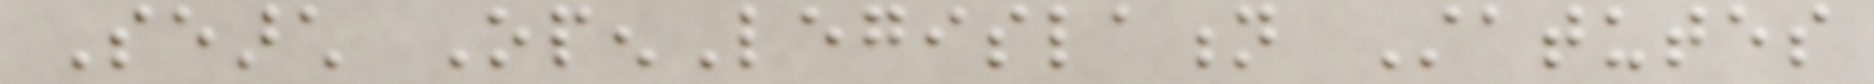Search OpenLegislation Statutes
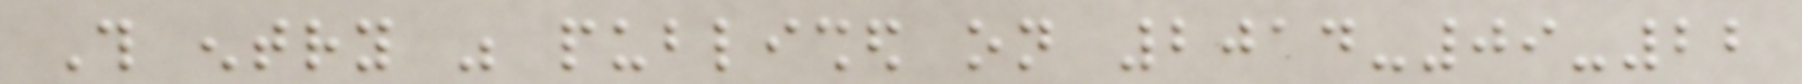This entry was published on 2014-09-22
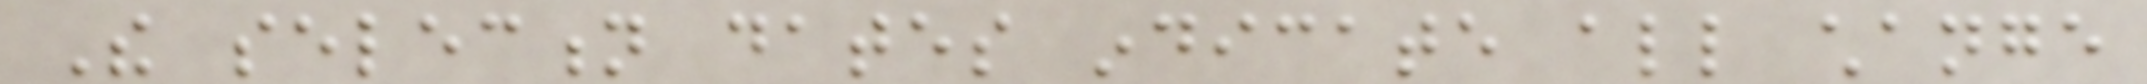The selection dates indicate all change
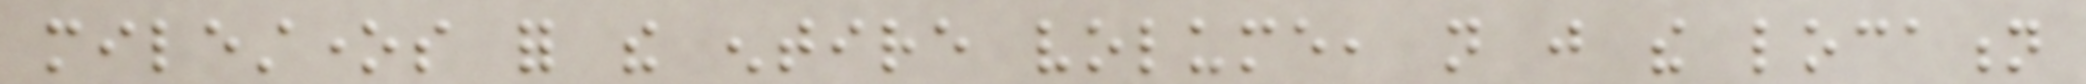milestones for the entire volume, not just the location
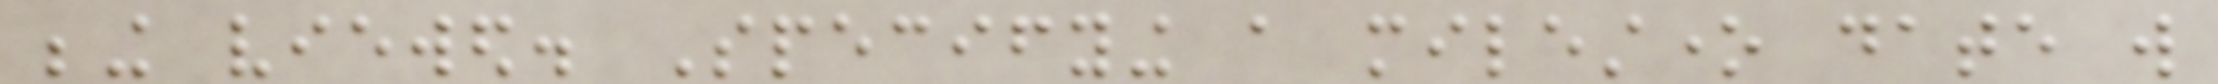being viewed. Specifying a milestone date will
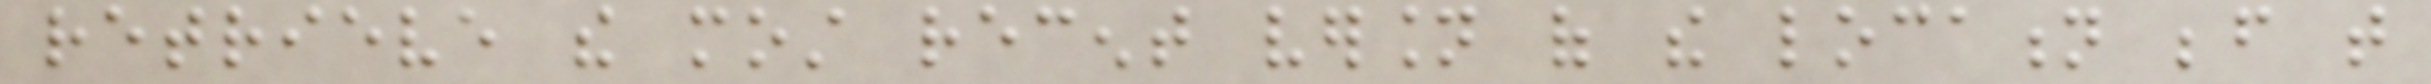retrieve the most recent version of the location before that
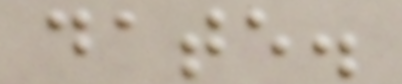date.
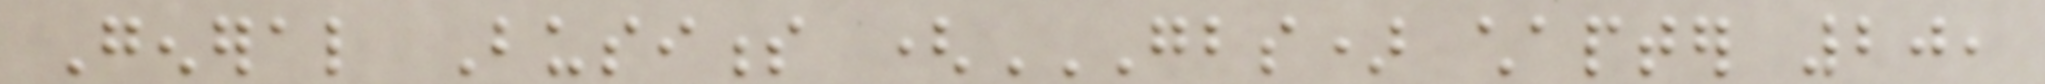General Business (GBS) CHAPTER 20,
